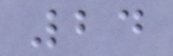24
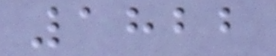1822
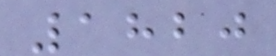1820
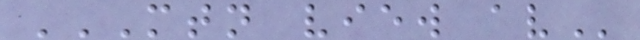MTN VIEW AV
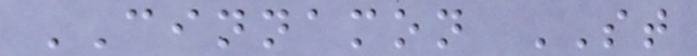CINNAMON ST
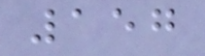157
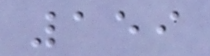159
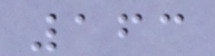163
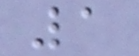1
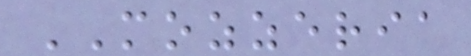MOZZERIA
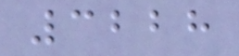3228
